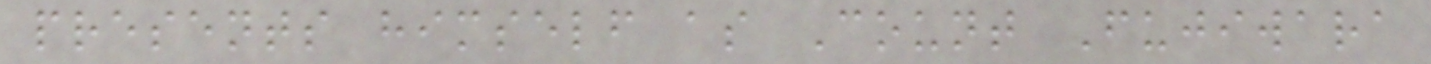presents himself as Count Fujiwara
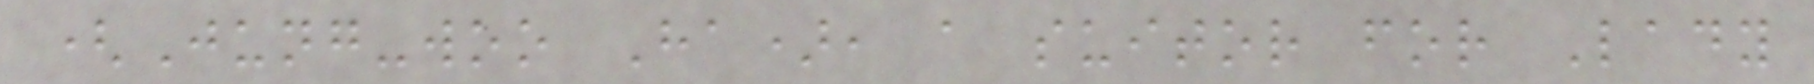(Jung-woo Ha), a suitor for Lady
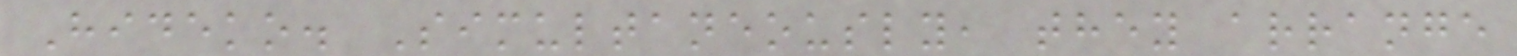Hideko. Simultaneously, they arrange
